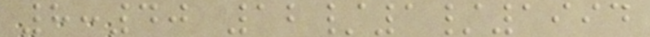8:40 12/1/1994
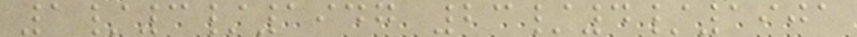1/3/1947 23/4/1901
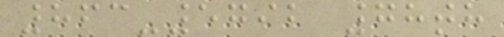863-5792 78th
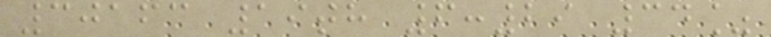30163 19th 6:29 34%
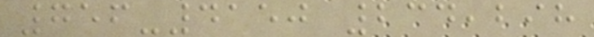756-4150 234,298
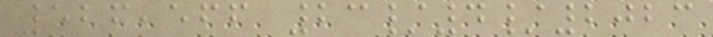526,566 23/4/2023
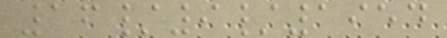16/9/1954
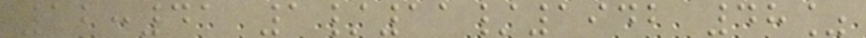12:41 1/11/1942 48%
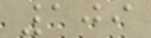109
